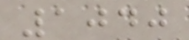1040
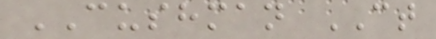CUSHMAN CT
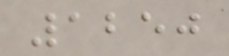1250
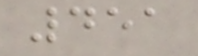451
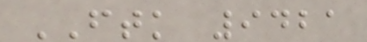FTK 9421
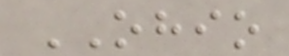OHIO
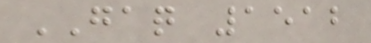GAQ 1512
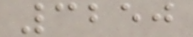3250
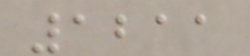1211
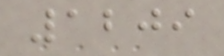1209
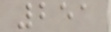251
